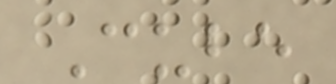Cube
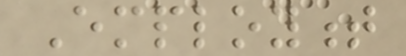Employment
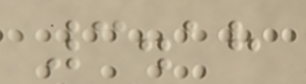3.18
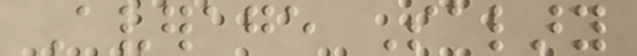Average Salary
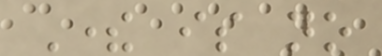There is no
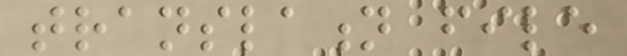translation file
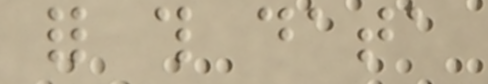for this data
